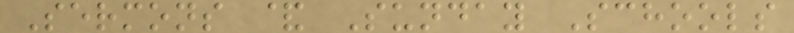Sermons & Sunday Schools
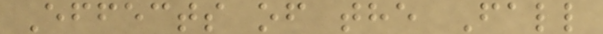Effects of the Fall
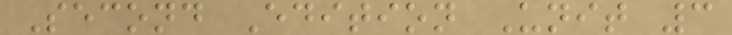Second Edition Unit 3
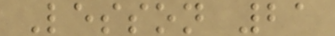Lesson 21
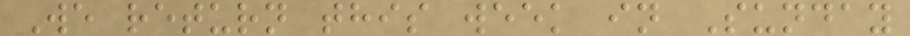We return this week in Sunday
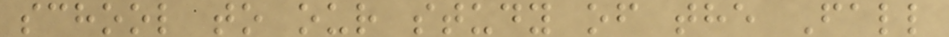school to our study of the Fall
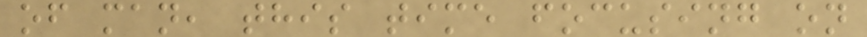of man, this time focusing on
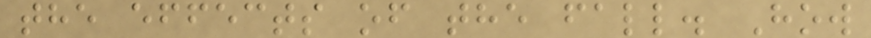the effects of the fall. How
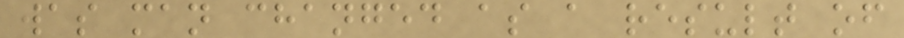was man changed as a result of
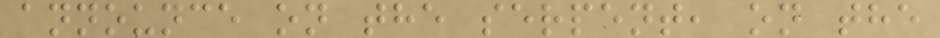announce on the serpent, on the
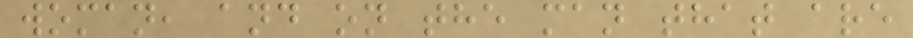woman, and on the man that are
